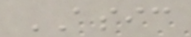ASIC
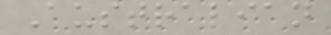Australian
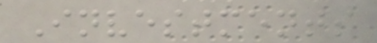Investments
